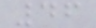46
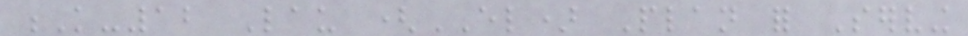K-12 Lau (EL) Plan for Serving
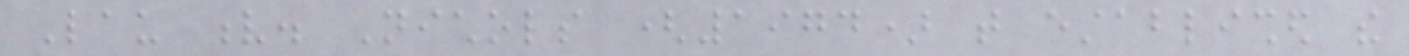Lau v. Nichols (1974) that established the
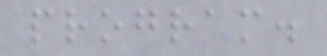program.
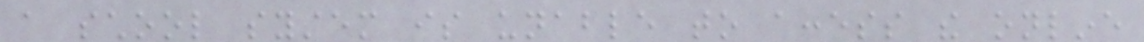a school system is unable to access the online
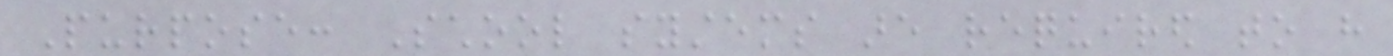Purpose: School systems are required to have
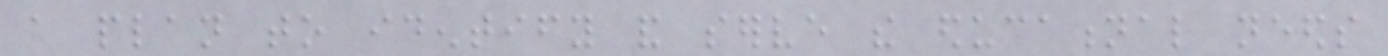a plan to identify and serve the educational needs
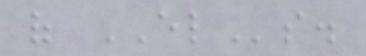of ELs.
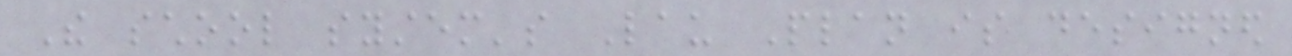The school system's Lau Plan is designed
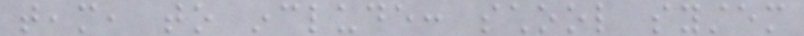team, to include: school system
